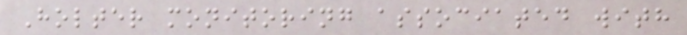Holter monitoring associated with
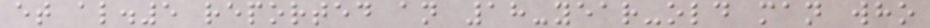et al.5 reported an 18-year-old man who
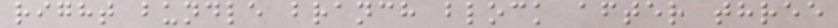right bundle branch block after three
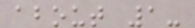about 1-
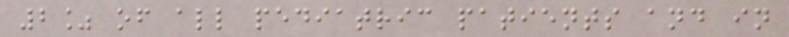2% of all pediatric patients and in
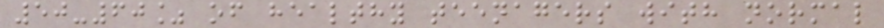50-60% of healthy teenagers with normal
